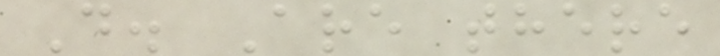D. Are there
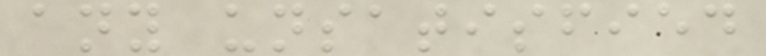any unsatisfied
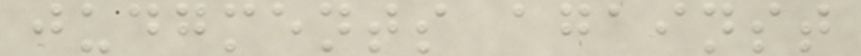judgments against
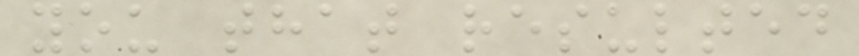you that resulted
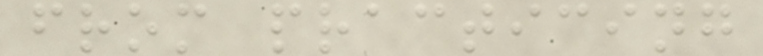from practicing
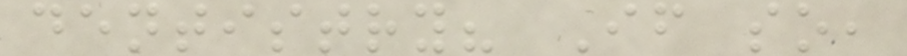dentistry? If so,
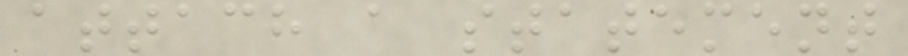attach a statement
